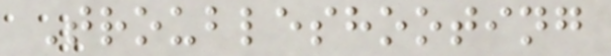Troubleshooting
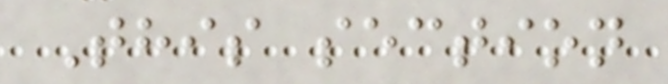This section
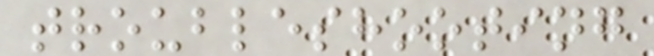troubleshooting
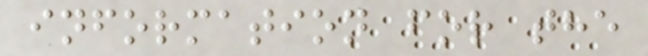information for the
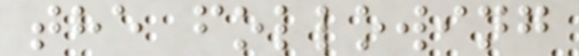the following
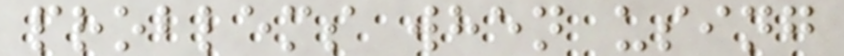problems when using
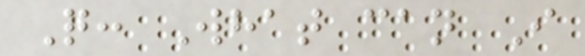Q: What can I
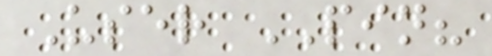User PIN?
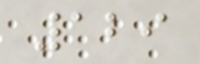129
